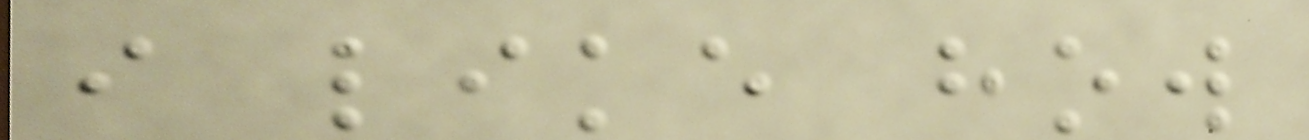i like how
